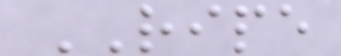RIPE
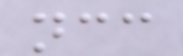ncc
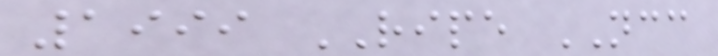1999 RIPE NCC
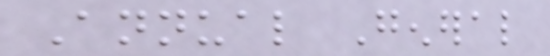Annual General
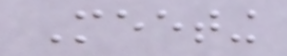Meeting
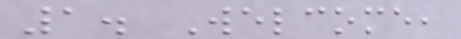1. Welcome,
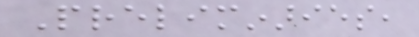Preliminaries,
